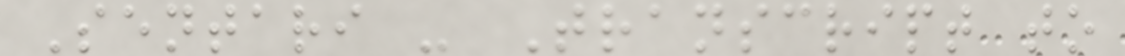Sentari - Transcript to
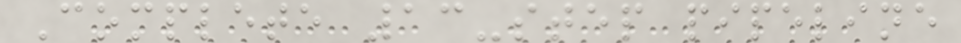Complete 13-step pipeline
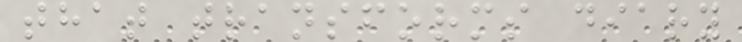that transforms diary
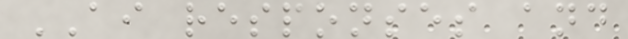AI responses and
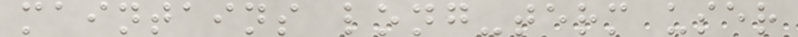maintains long-term user
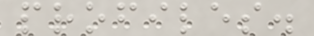profiles.
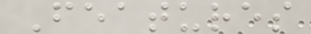Features
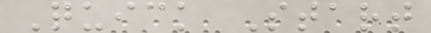Quick Start
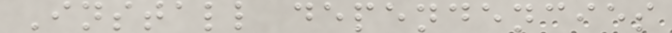Install dependencies
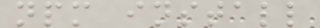npm install
